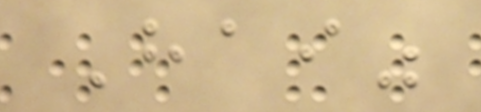Hai"
